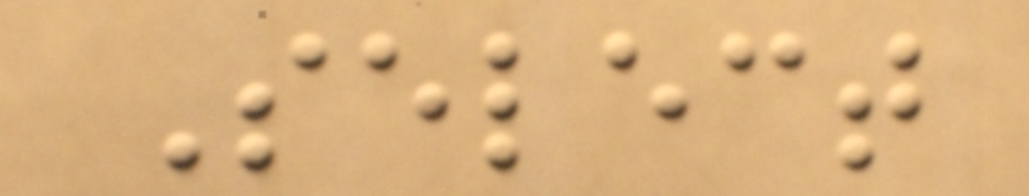Select
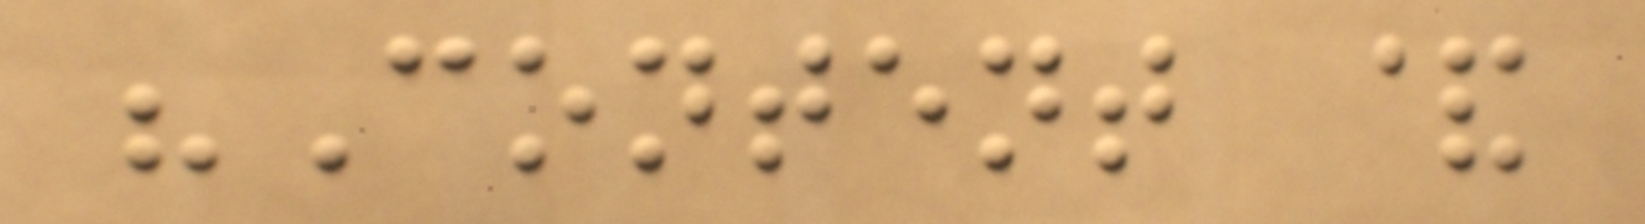"Content &
